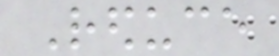Reduce
